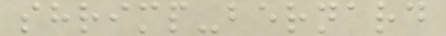shrimp-bernard
